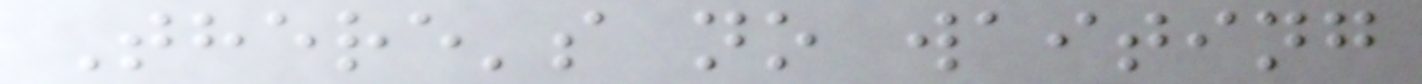There's no waiting
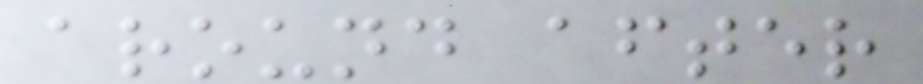around after
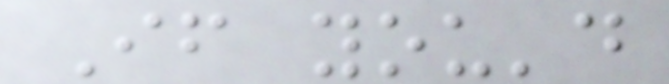If you'd
